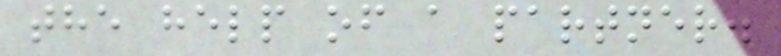the help of a partner.
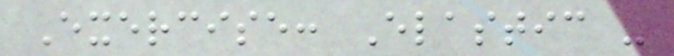Exercise: Elastic -
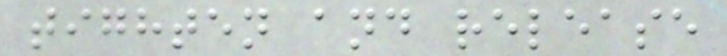tighten and release
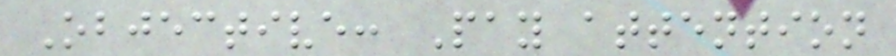Objective: Pay attention
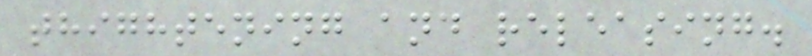thightening and releasing.
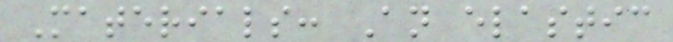Materials: An elastic
